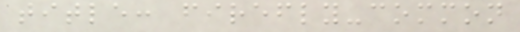title: firefly-common
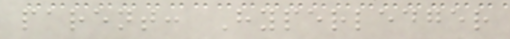parent: Hyperledger
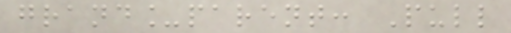grand_parent: Pull
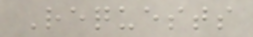Requests
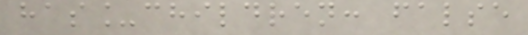has_children: false
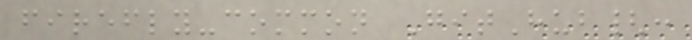firefly-common GitHub{:
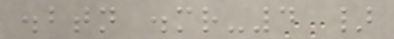.btn .mr-4 }
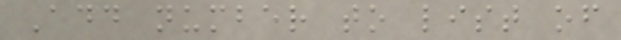Add number to list of
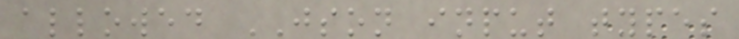allowed JSON input types
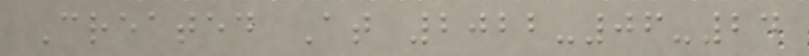Created At 2022-06-24
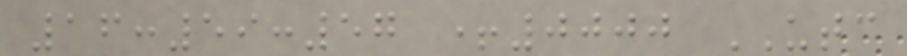16:59:57 +0000 UTC
